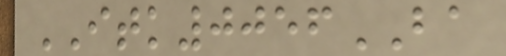ITK0056BA
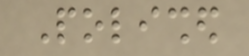Polished
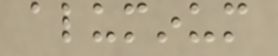aluminum
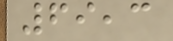69,3
